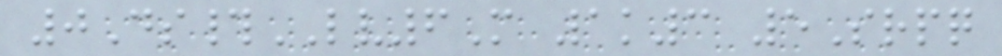0Ds#LV6M 1k3 5Srpq
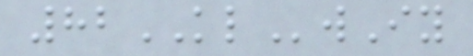82KLwIy
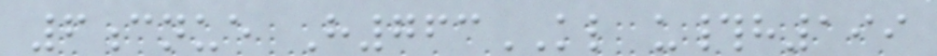6cnue H763KL u#h199
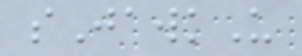sJawkU
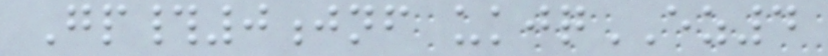Gp#0jnf ukjqEZ4
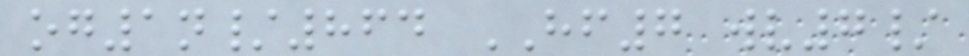og1n/864 HF7 wv7/
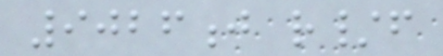9026j r/f
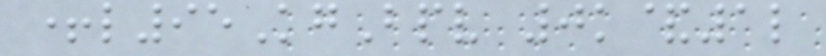+l95KgBpv 0k&1l
